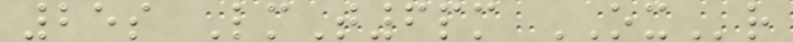25s LmT6pm OXr
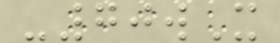-70wX
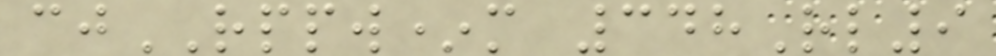cjRPPW*m 348Rl9
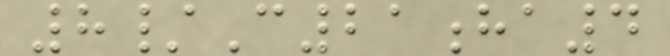8/C21ha4
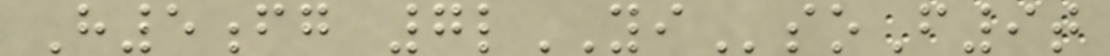H5fg 7lYIsoF9t
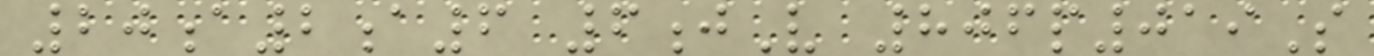20a2a6 6jV 806p019S
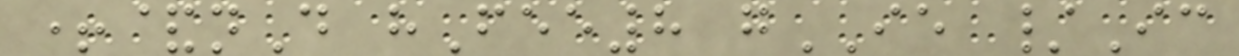+&nD hFee8 gIE /Ic
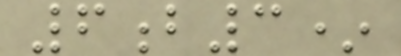6b3*
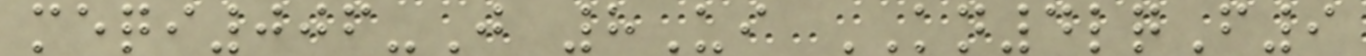meqi006-J 8Ui KN4lqF9
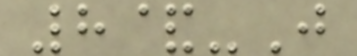8&-J
